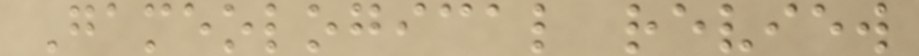Gameological review
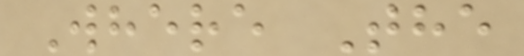Where The
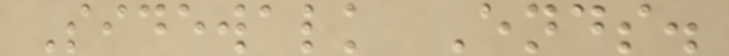Sidewalk Ends.
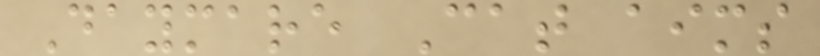Daymare Cat aims
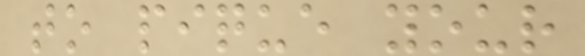to pique your
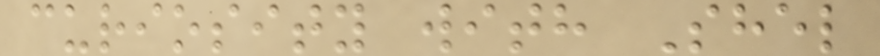curiosity with Shel
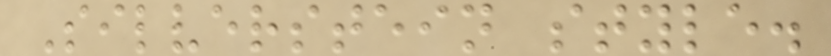Silverstein style.
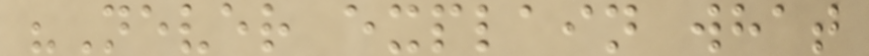"Never explain what
